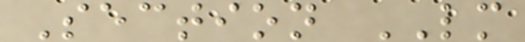Section LM
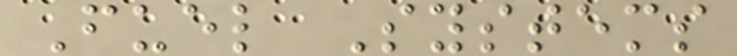Fuel Systems
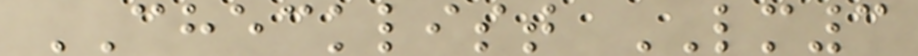CHECKLIST LM3
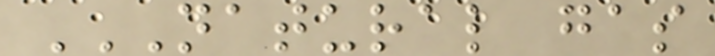NATURAL GAS
